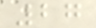27
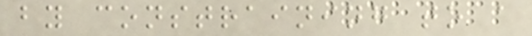by constraining to a
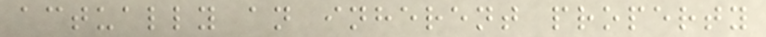actually an inherent property
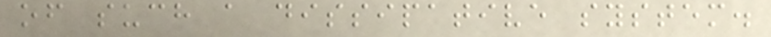of such a dissipative system.
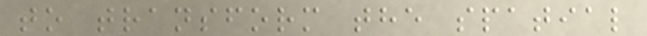to transform the spatial
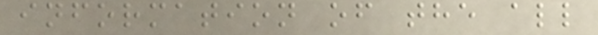information of the all
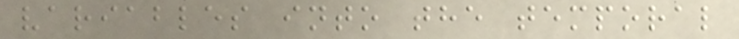variables into the temporal
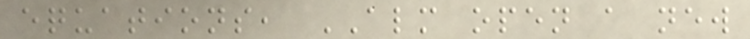equations, ALM open a new
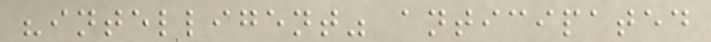"intelligent" anticipated
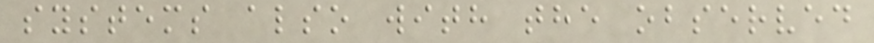systems also with the observed
